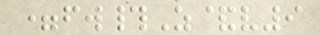=fw#Z&v9
